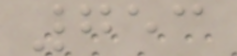753
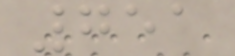751
